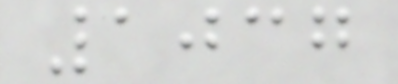1037
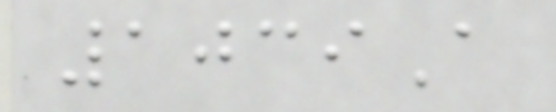1039A
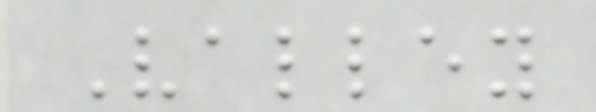Valley
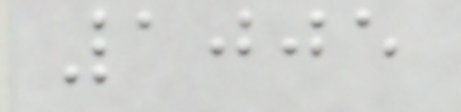1005
